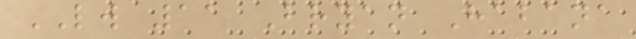LW 11 Bryan Habana
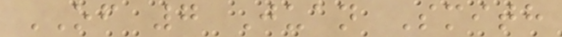OF 7 Juan Smith
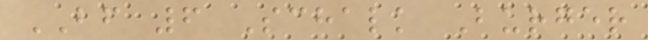BF 6 Schalk Burger
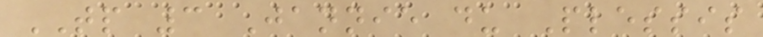TP 3 Jannie du Plessis
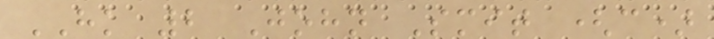HK 2 John Smit (c)
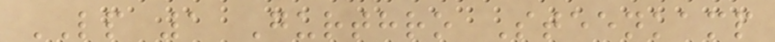LP 1 Gurthro Steenkamp
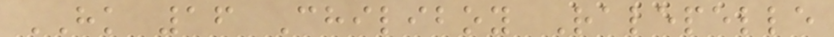HK 16 Chiliboy Ralepelle
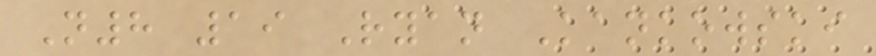N8 19 Ryan Kankowski
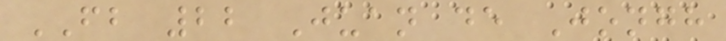FB 22 Juan de Jongh
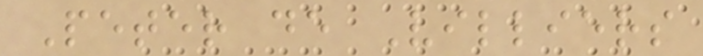Peter de Villiers
